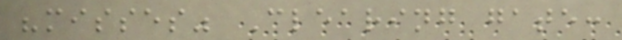"misses" Clearing gate:
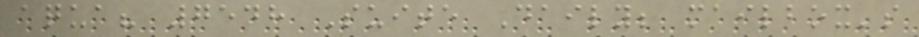aqua? 7548 Suite Daily; mailbox's
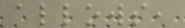allows,
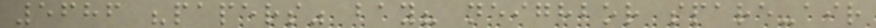5686 "papers" bay? neighbor spare-air
